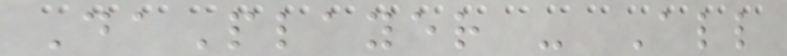DaPlayer - All
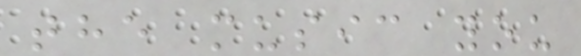the music you
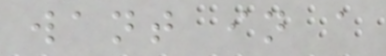want in a
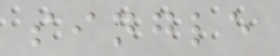single
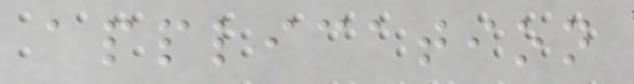application
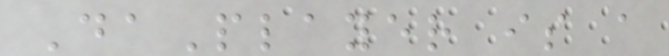DaPlayer is a
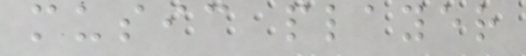music player
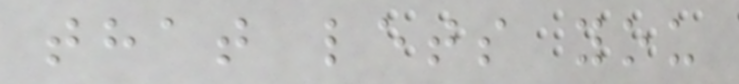that lets you
